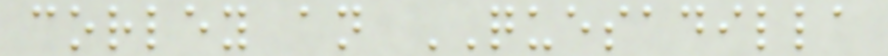corley an QUESADILLA
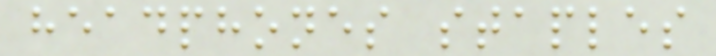headphones staples
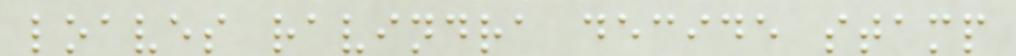loaves ravindra decide stamp
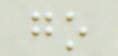go
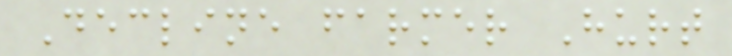Decline farmer Hurt
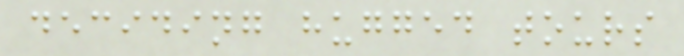deciding hugged tours
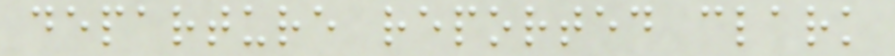departure reported clark
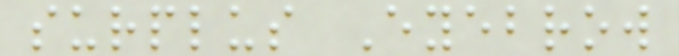surplus Eyebrow
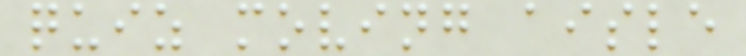quiz moving aisle
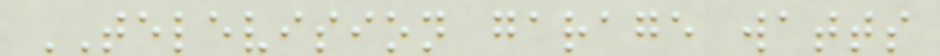TELEVISION garage watts
